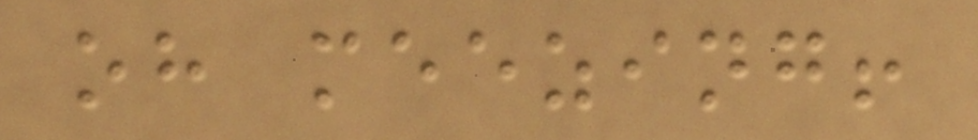oh meezing!
